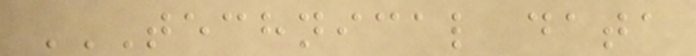TECHNICAL DATA
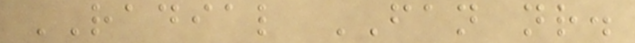RADIAL FAN nr.
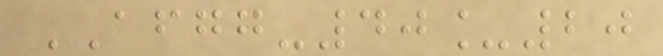AFGG-40_20
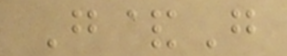G&G
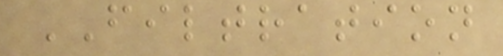FILTRATION
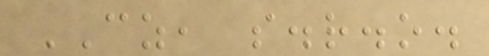CZ, s.r.o.
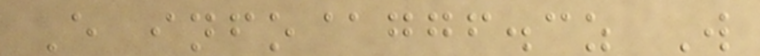E info@ggf.cz W
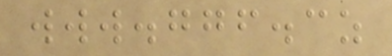www.ggf.cz
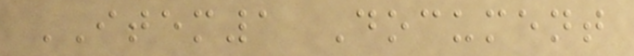ITEM1 Document
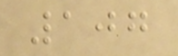107
